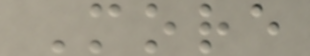More
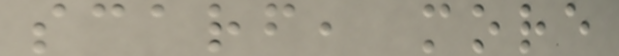scarf, more
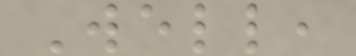Well,
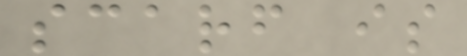scarf is
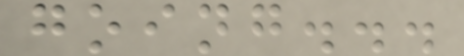going...
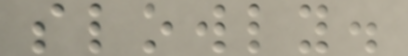slowly.
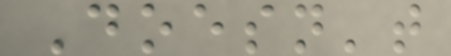Doesn't
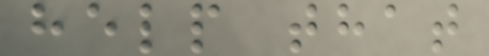help that
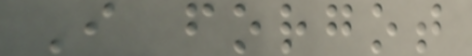I forgot
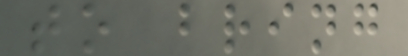to bring
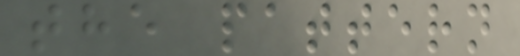the pattern
